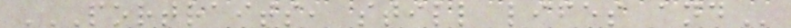PORTRAITS, STILL LIFES AND
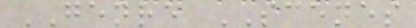GENRE SCENES
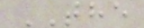THE
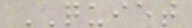QUIET
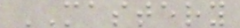MASTERY
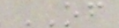OF
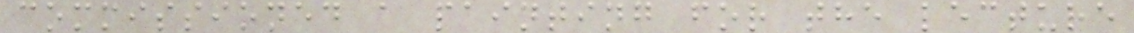commissioned a painting for the lecture
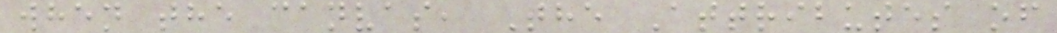when the canvas, The Attributes of
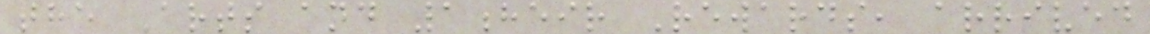the Arts and 1heir Rewards, arrived
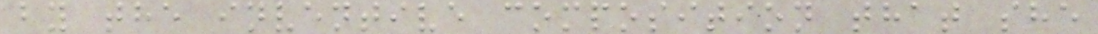by the inventive composition that she
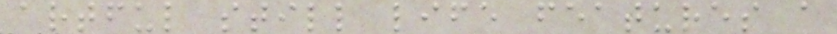artful still life features a
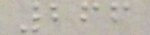266
